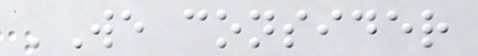'We consider
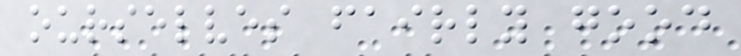ourselves fairly good
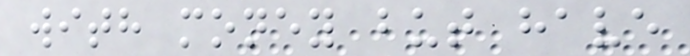with money but have
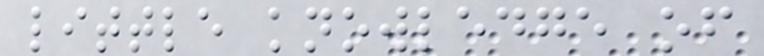little knowledge of
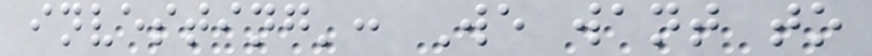investing': We want to
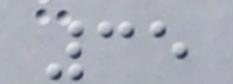35
